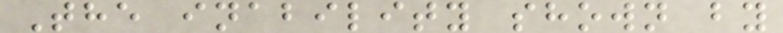The inability shown by
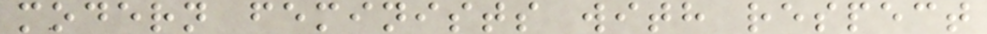modern feminists with respect
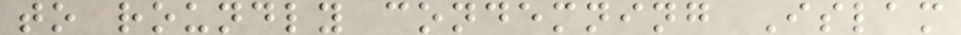to roundly condemning Islam
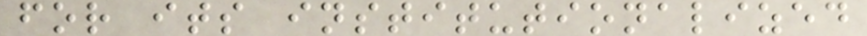for its institutionalized
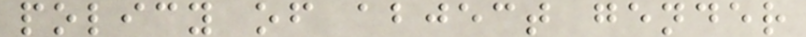policy of abject gender
